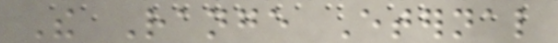The Range Eternal
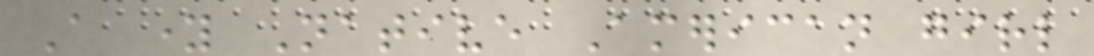A young Native American girl
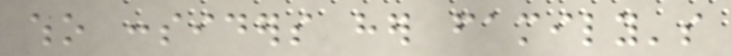who considers her family's
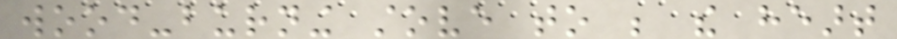wood-burning stove to be the heart
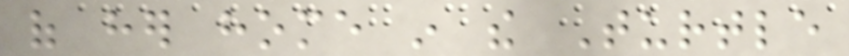of her home in the Turtle
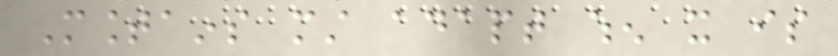Mountains must adapt when it is
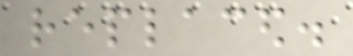replaced.
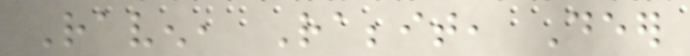Raven, Rabbit, Deer
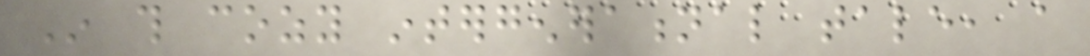In this cozy intergenerational tale, a
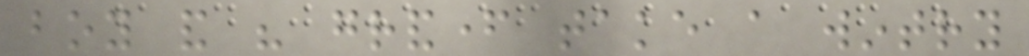boy and his grandfather take a wintry
